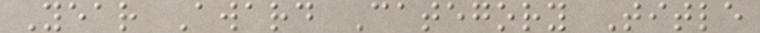Year Award Category Title
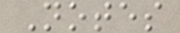Notes
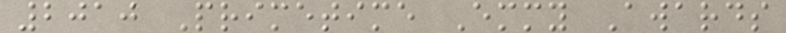2010 Primetime Emmy Awards
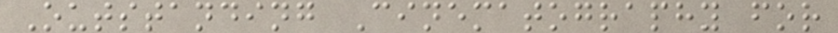Outstanding Cinematography for
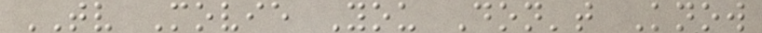TV Movie You Don't Know
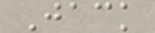Jack
